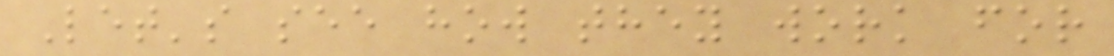Let's see how they work for
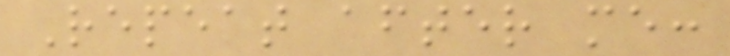Repeat after me:
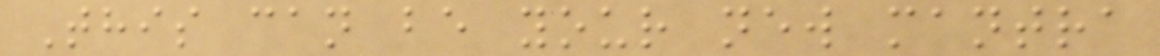This can be your new mantra
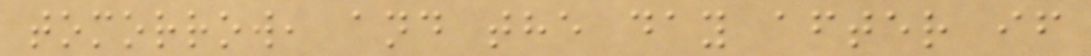tomorrow, and the day after if
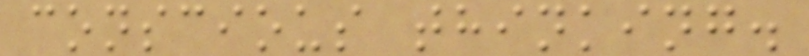conscious thinking.
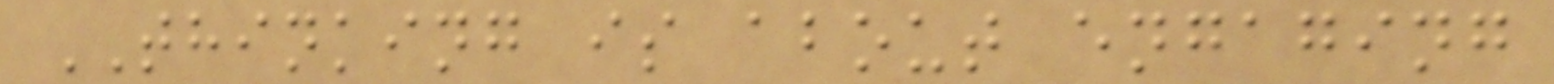THINKING is about engaging
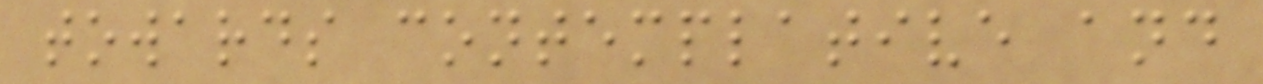towards contemplative and
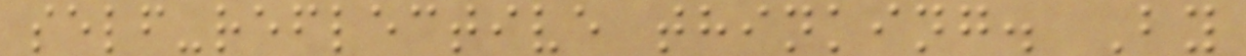self-reflective thinking. By
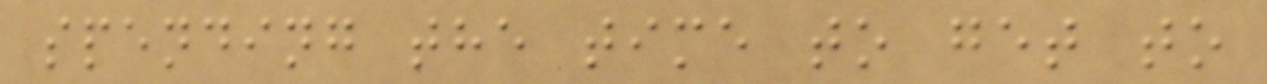spending the time to get to
